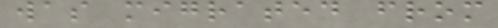was migrated from
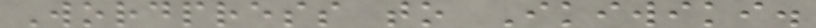Wordpress to Ikiwiki.
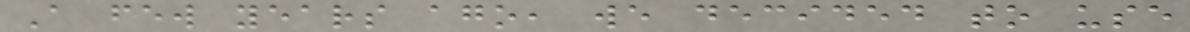A few years ago, we decided to use
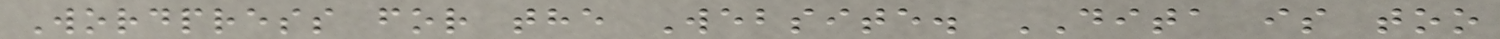Wordpress for the Website. DITA is too
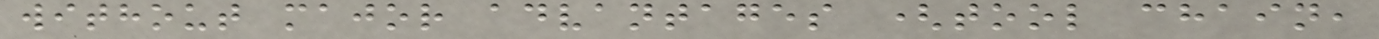without major advantages (tool chain,
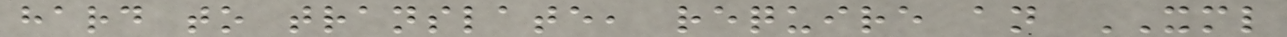hard to translate, require an XML
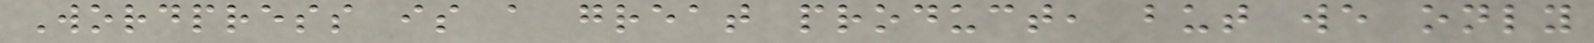Wordpress is a great product, but we only
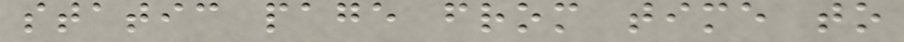static page from time to
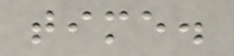time.
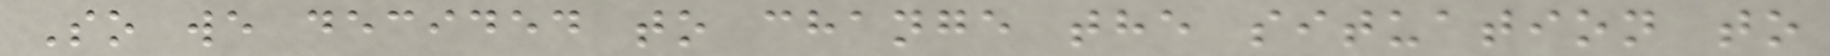So we decided to change the situation to
